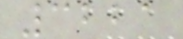3221
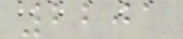2201
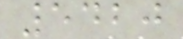5420
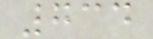734
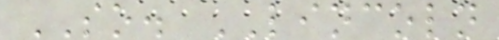SO. LINCOLN
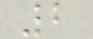2
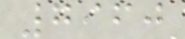7960
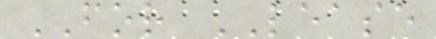FOR LEASE
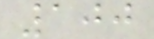100
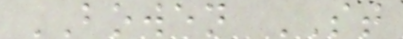BOWEN ST
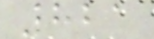821
